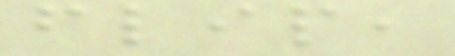flip,
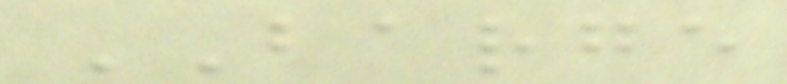BARGE
